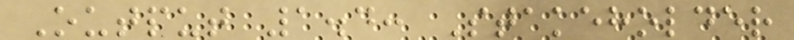Output 1.4: Stakeholder
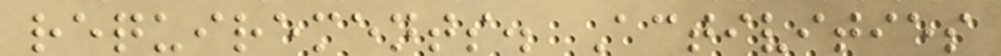requirements. Activities
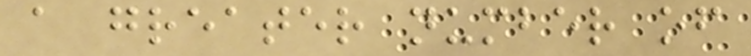a greater number of
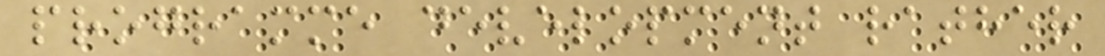programme development rather
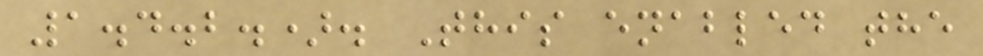1.4.2.). This enabled the
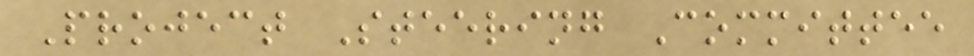Project Steering Committee
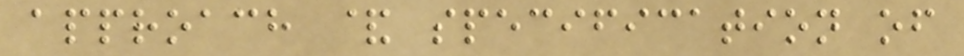approach & specification of
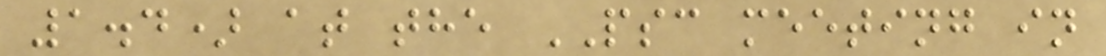1.4) at the PSC meeting in
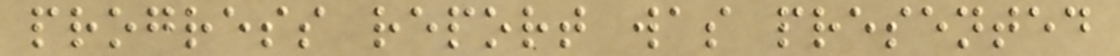progress report was presented
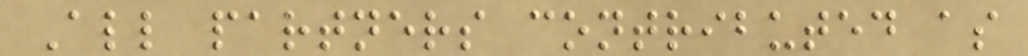All partners contributed as
